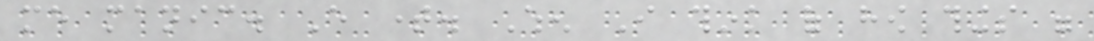me manic. Every time. When I think of how things were
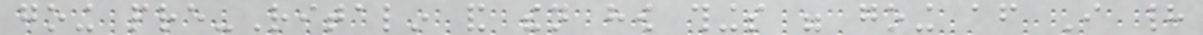going pre-Ritalin and then how things were going after I had
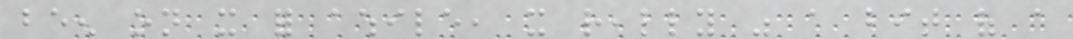been on it for awhile, it really was a bit of a
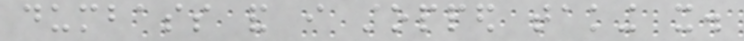dumbass and i stopped taking it.
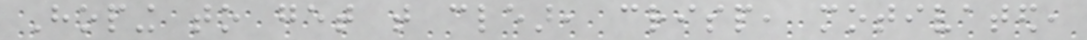Hoping to get that clear, crisp, motivated,
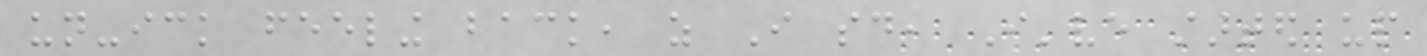un-ick feeling back, as I said, I've started up
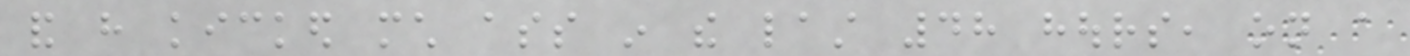and have kicked much ass in the last 48 hours, on a
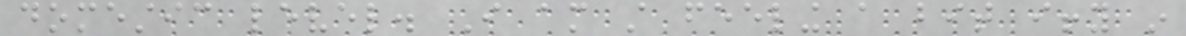domestic level. I am still feeling a bit iffy in
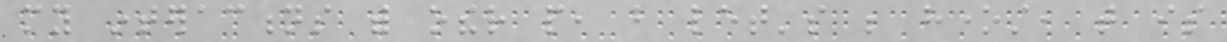my interactions with other people, but let's be honest, that is
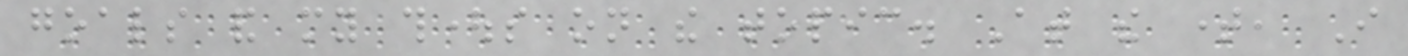goals and my thoughts on the topic. At the time, I
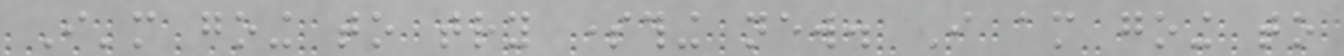I'm going to try something new. I am going to
